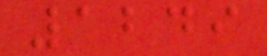1249
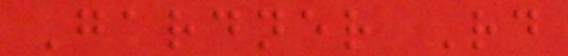Gardner Rd
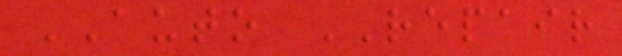AUTO REPAIR
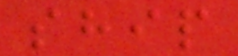ship
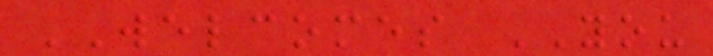WELCOMES YOU
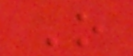O
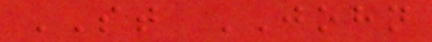ST JOHN
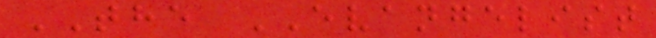THE EVANGELIST
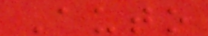Auto
